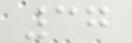37
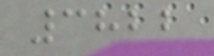3822
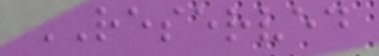RESERVED
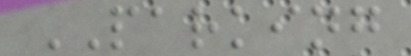PARKING
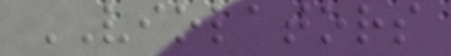VIOLATORS
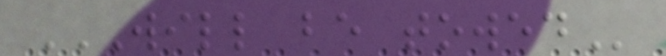WILL BE TOWED
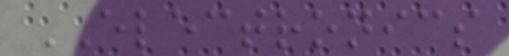ELECTRONICS
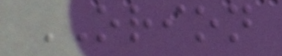ORION
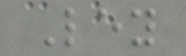Ley
